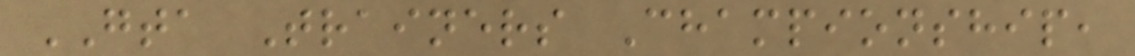GTA Trainers Championship,
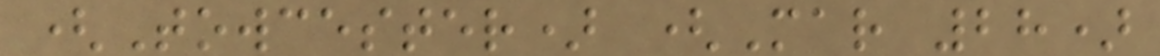(Towcester) (Mar 28)
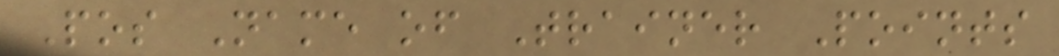Pos Name of Trainer Points
